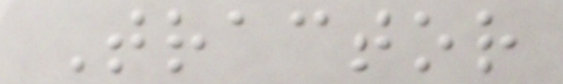Tractor
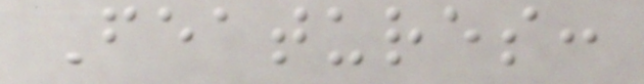Features:
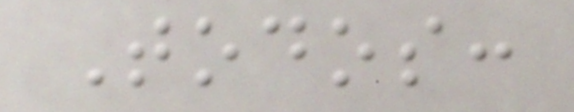Todos:
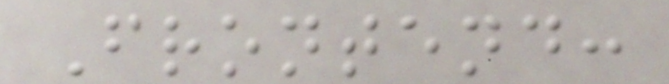Frontend:
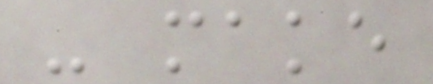- make
